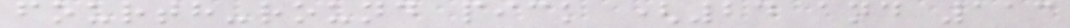fourth-round pick (24 and 113
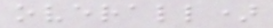overall)
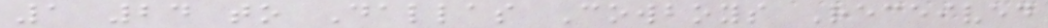1 24 to Dallas Cowboys Received
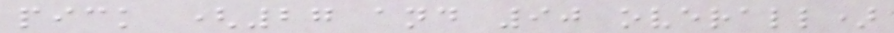pick (27 and 90 overall)
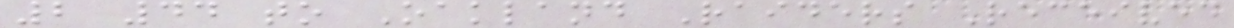2 44 to Oakland Raiders Received
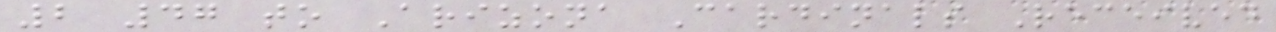2 47 to Arizona Cardinals Received
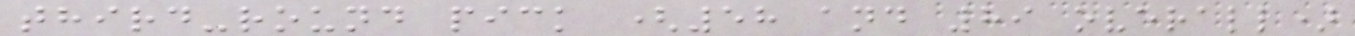third-round pick (58 and 89 overall)
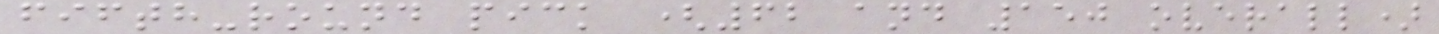fifth-round pick (62 and 150 overall)
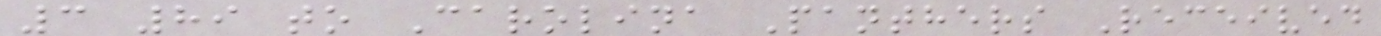3 89 to Carolina Panthers Received
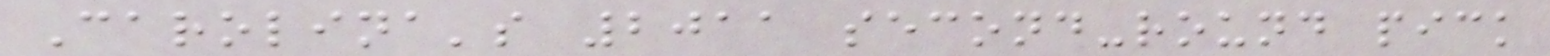Carolina's 2011 second-round pick
